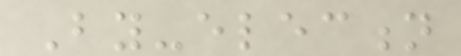By-election
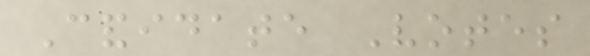Candidate Votes
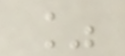%
